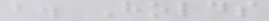b. Holds
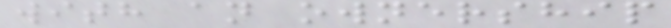with an ownership
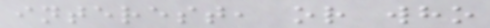interest, or who
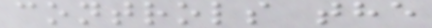controls the
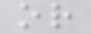or
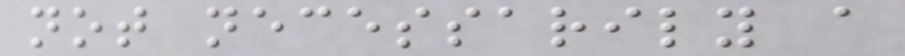not necessarily a
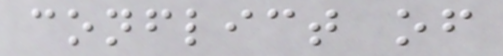conflict of
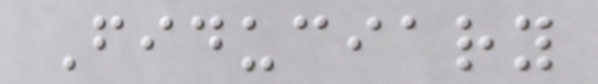Fiduciary
